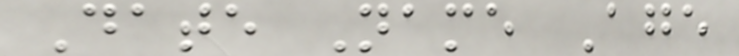Date Name Age
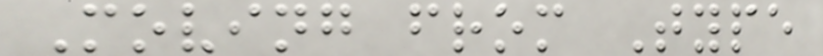Moving from Type
